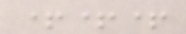+++
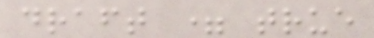draft = true
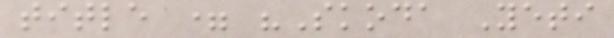title = "Skoda Yeti
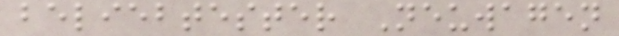beliebtester Neuwagen
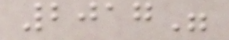2017"
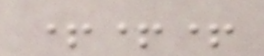+++
